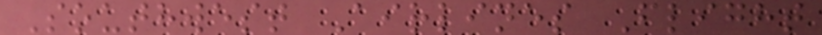Southwest Airlines Flight
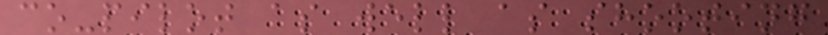co-pilot as well as shooting
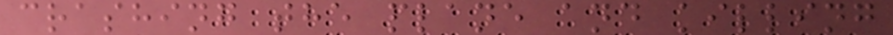crashing the plane and killing
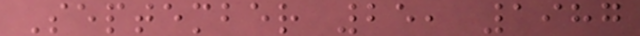September 25, 1987
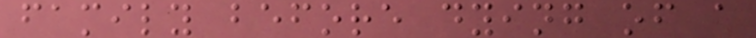family before dying of a
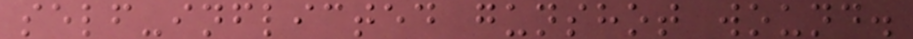self-inflicted gunshot wound.
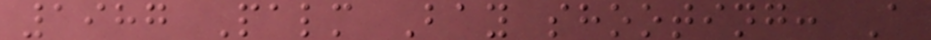1987 Palm Bay shooting: A
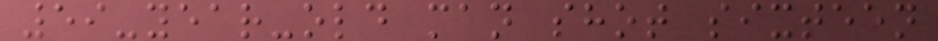59-year-old man shot sixteen
